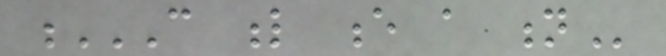C L E A N
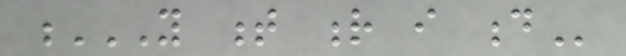Y T R I D
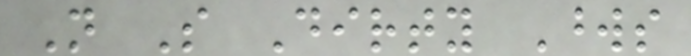Not So Dirty Words
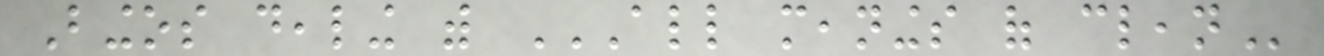Bingos dealing with ALL MEANINGS OF CLEAN
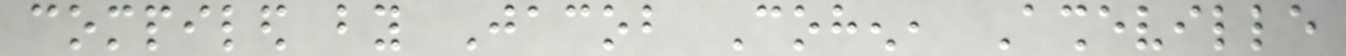compiled by Jacob Cohen, Asheville
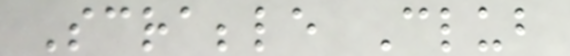Scrabble Club
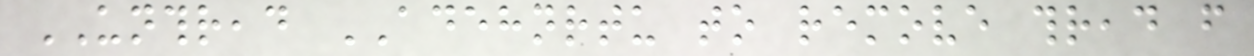UNTHREAD ADEHNRTU to remove thread from
